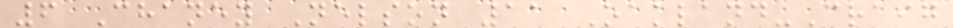6 Chaney Nelson 11 Oakland-Craig
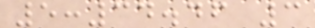5:34.46 3
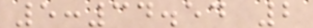5:34.54 2
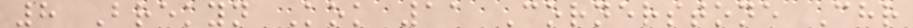8 Brekyn Kok 11 Cornerstone Chr
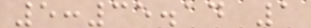5:35.14 1
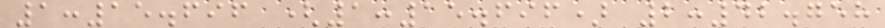1:15.696 (1:15.696) 2:42.758
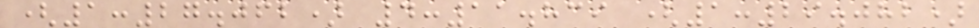(1:27.062) 4:11.839 (1:29.082)
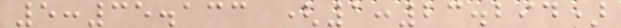5:35.133 (1:23.294)
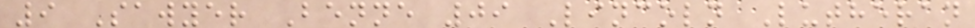9 Sawyer Benne 09 Lincoln Lutheran
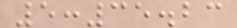5:35.23
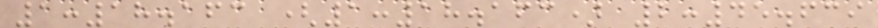1:18.163 (1:18.163) 2:45.639
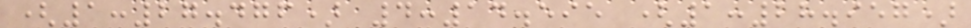(1:27.476) 4:14.595 (1:28.957)
